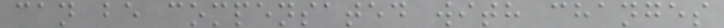can be compensated with changes
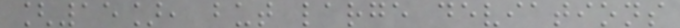[15], but large deviations
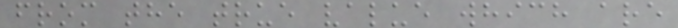from the true value which are
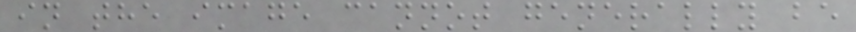in the image cannot generally be
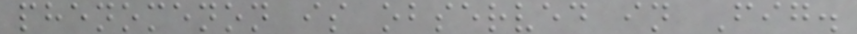phenomenon is observed in Fig.
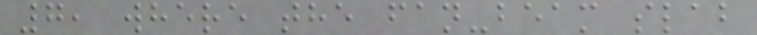7, where the fan-beam slab
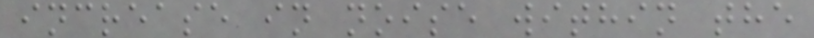increase in noise within the
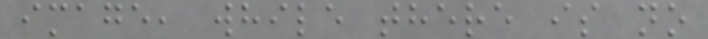image, while there is no
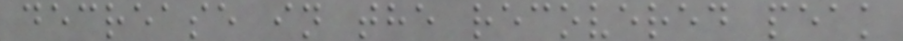decrease in the recovered peak
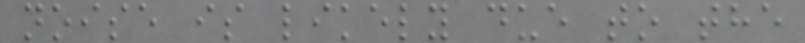noise is likely due to the
